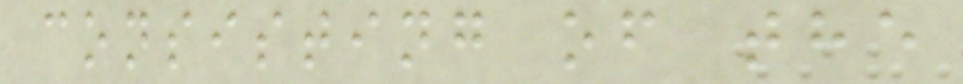consisting of the
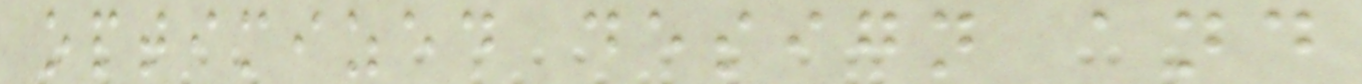optimized design and
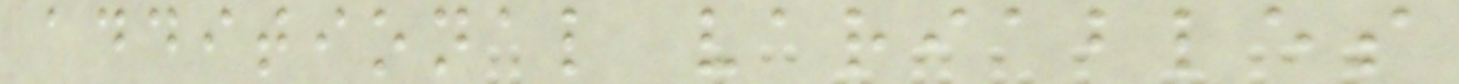additional variables
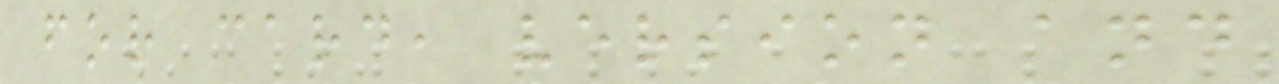for card, version and
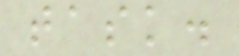task.
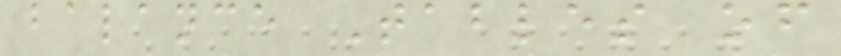balance Tables of
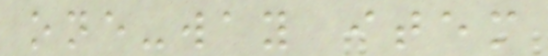one-way item
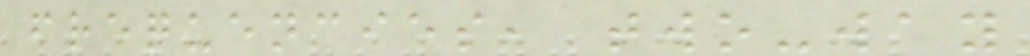frequencies, two-way
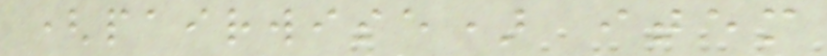(pairwise) item
